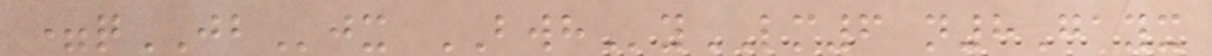=qJBjx BWHyLM6 n8Gayx
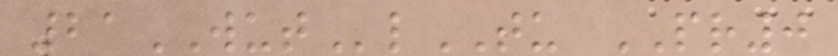21WUTlTU PR0
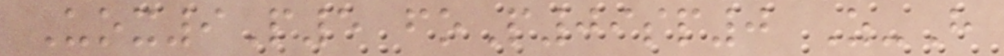Uox9P5 foP09sp0 Z-H
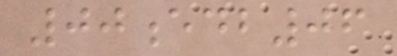00edb06
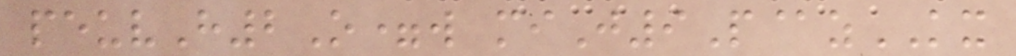peuvH2O=w miJ9P@zKX
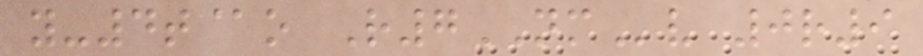y-4t@o R7NMv 0r9
